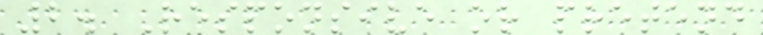2. Responsive or pretend
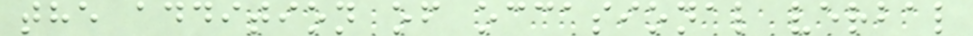the addition of occasional verbal
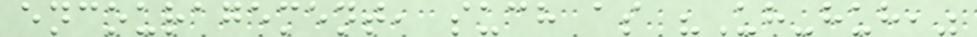encouragement, such as "Uh-huh,"
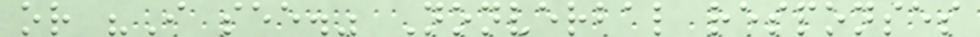or "I see." Nonverbal responses
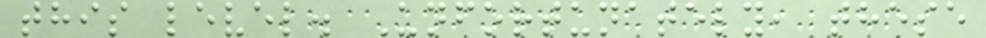this level. Unfortunately, these
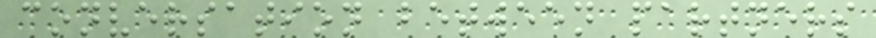conversation between partners
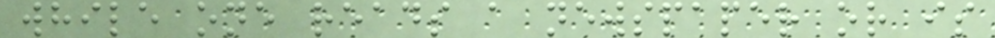while one reads a newspaper or is
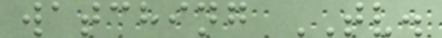watching TV.
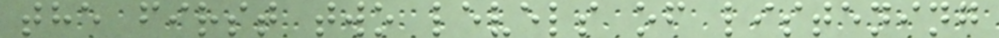the first two levels of listening
